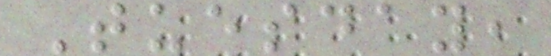Tuesday,
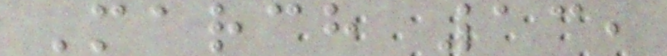March 13,
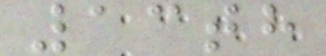13th
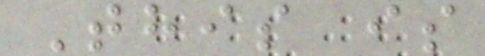This is
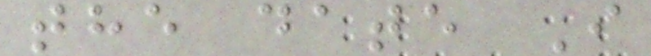the date I
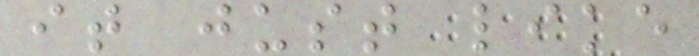it just like
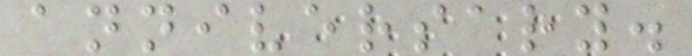anniversary.
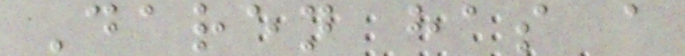Daren has a
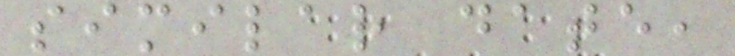similar date,
